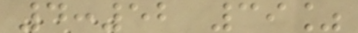4:52 39%
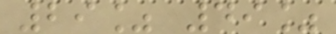29% 49%
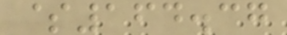$164.37
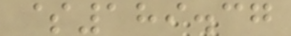$189.37
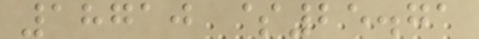18710 $25.71
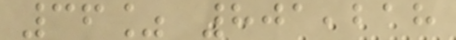36% 801,218
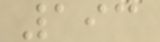193
